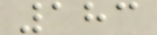183
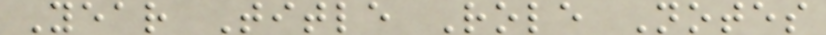Year Title Role Notes
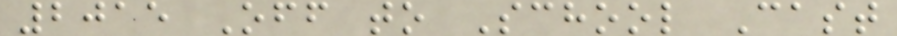2015 Off to School Cast
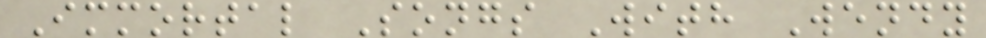Immortal Songs With Wendy
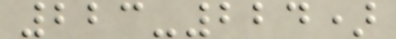223-224)
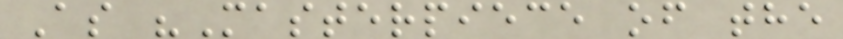As "Masterpiece of the
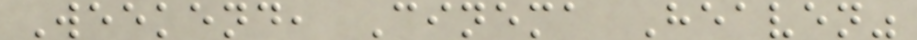Weekend, Cinema Heaven"
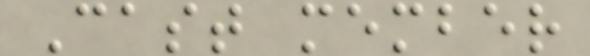Cast member
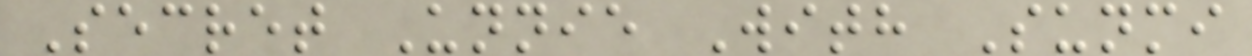Secret Unnie With Sunmi
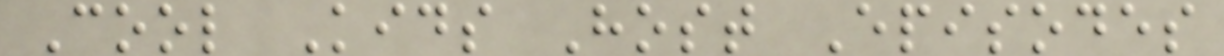Cool Kids Host Episodes
